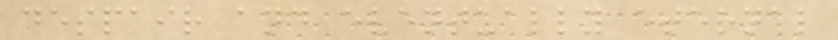despair and eventually eternal
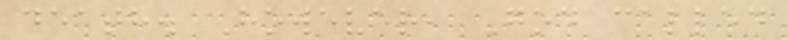death. However, God called
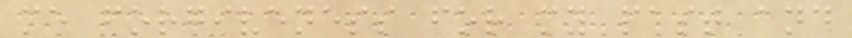me forgiveness for my past and
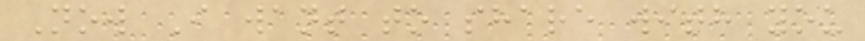Now I want to share with you
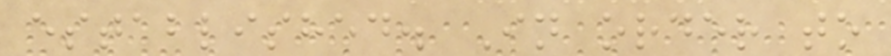established. In order to
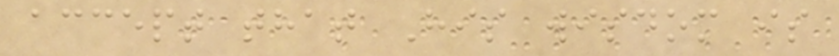accept that His wisdom is
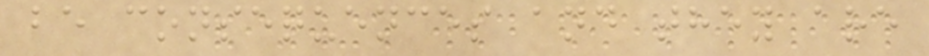be consequences and they are
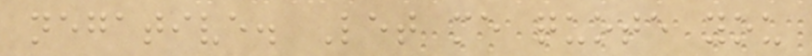negative. Let me quote you
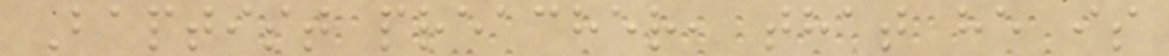Baptist preacher, that he is
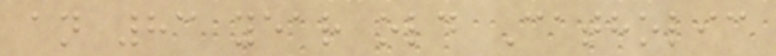an 83 year old Catholic
